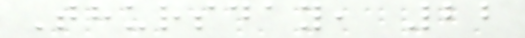Thursday, 22
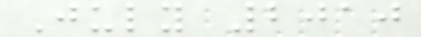July 2010
